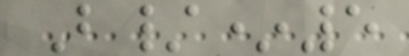B/*5
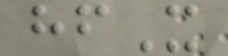hfX
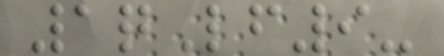1qLf9-
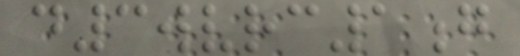d3wvrc1g
